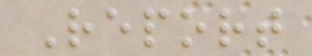Report
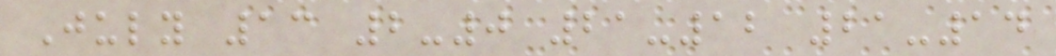July 13 2-0 21-12 21-14
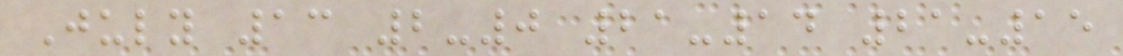July 13 2-0 21-14 21-15
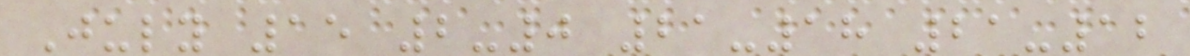July 15 2-0 21-18 21-12
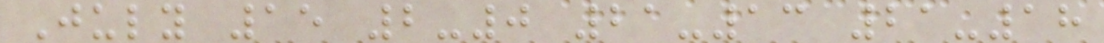July 15 2-0 21-13 21-18
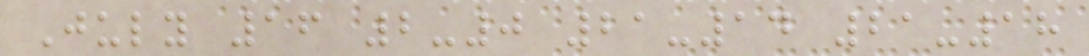July 16 2-0 21-14 21-18
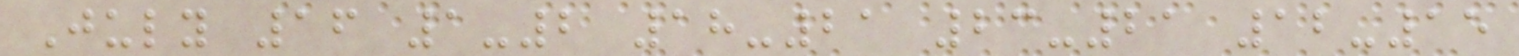July 16 1-2 18-21 23-21 12-15
